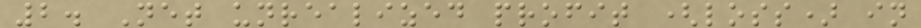2. Net unrealized profit (loss) in
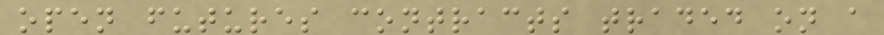open futures contracts traded on a
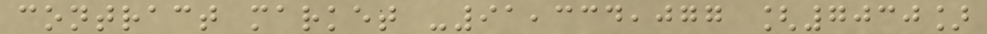contract market -91,334,077 [7030]
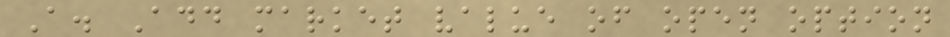A. Add market value of open option
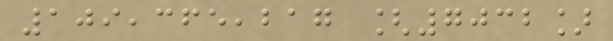109,365,217 [7032]
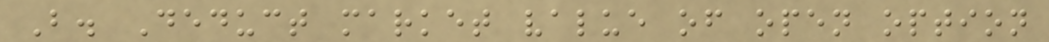B. Deduct market value of open option
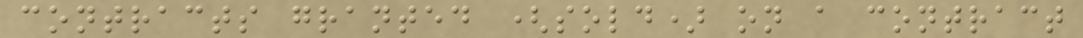contracts granted (sold) on a contract
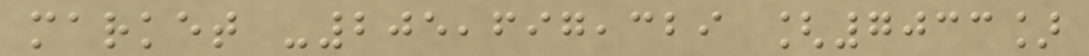market -205,697,329 [7033]
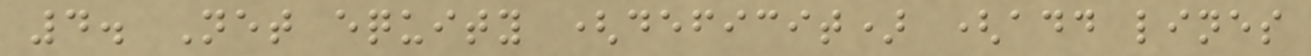4. Net equity (deficit) (add lines
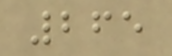265
